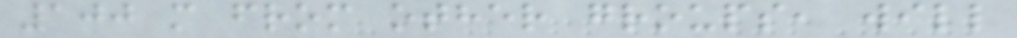100 m from other groups, will
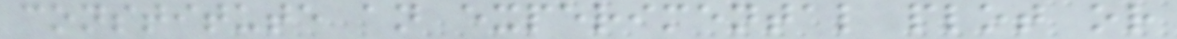constitute an experimental plot or
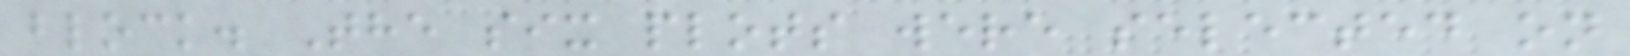block. The six plots were selected on
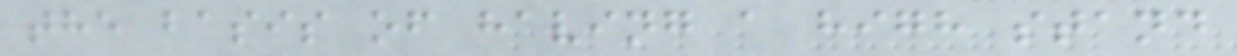the basis of having a high stand
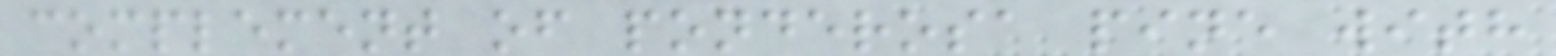complement of ponderosa pine with
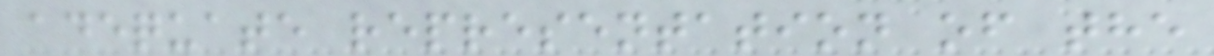adequate representation of the
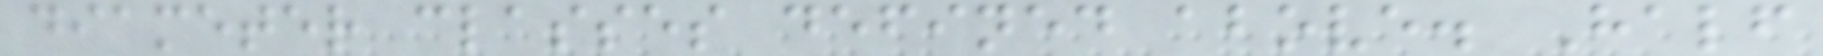diameter classes defined above. Half
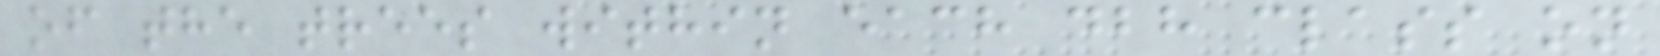of the trees within each dbh class on
